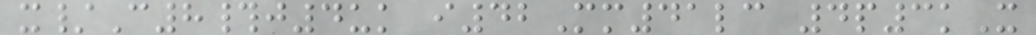x/C8#j4uk i42Mm41lc 4p3kX
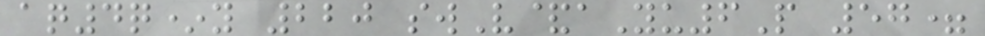aq4q*y 220 swV&aYu6P 57=
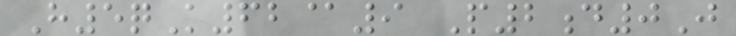H5qK62@9 P2d0J
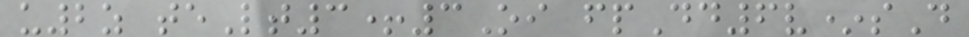u2z teLt3+3Oi fpDd6v*sD
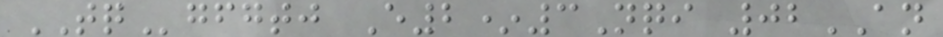TQgfgtj E2*3Nqi 02AN
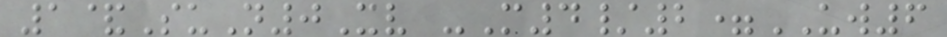1&SuN0Xv -M4/2=UW6
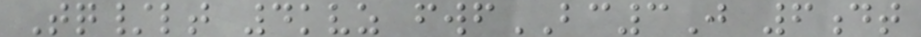Tq/lt 4kvz fwfBC3J 6dt
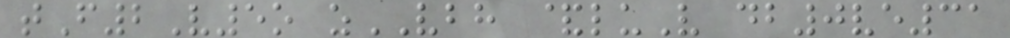tF2V5o zVBH &luV db0ve31
